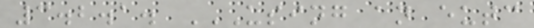3.2.1. USING AN EUTC
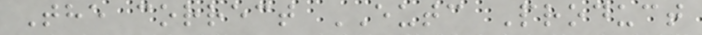The correct EUTC Product
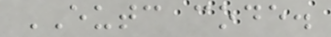EUTC code.
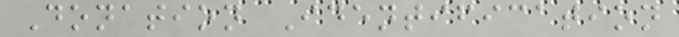Donation Identification
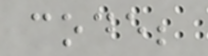code;
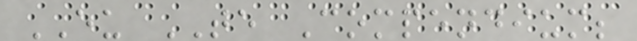EU TE Compendium;
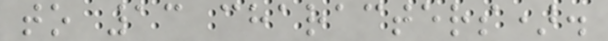to 13 characters).
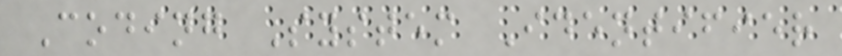Coding System Identifier
